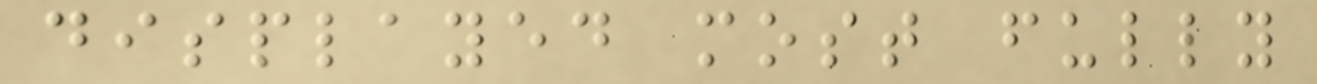displayed most fully
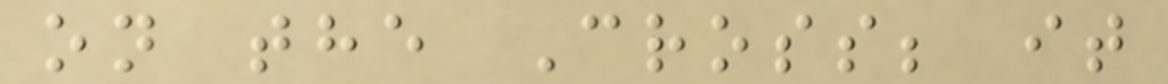on the Cross; it
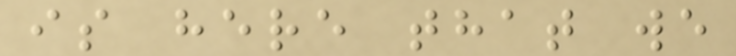is here that we
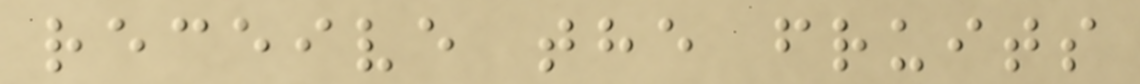receive the fruits
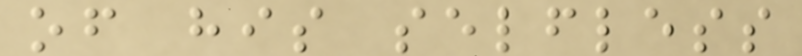of his selfless
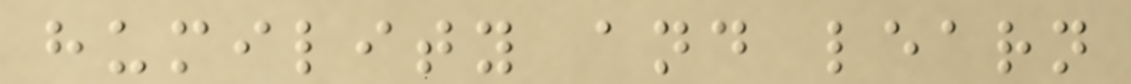humility and learn
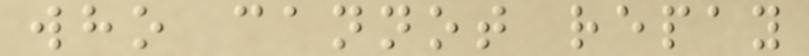who cannot repay
